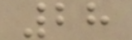28
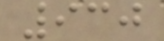930
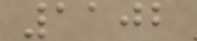1102
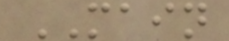MAIN
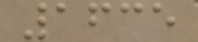1635
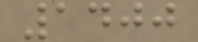1400
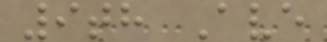9th Ave
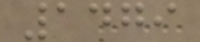1479
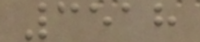3518
